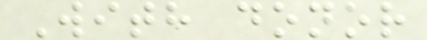With donor
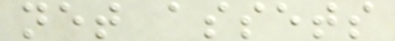net assets
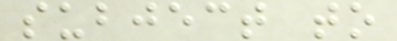subject to
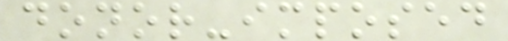donor-imposed
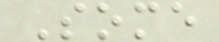Some
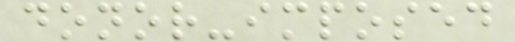donor-imposed
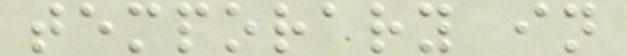temporary in
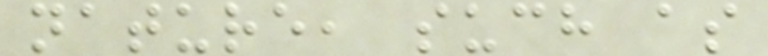nature, such as
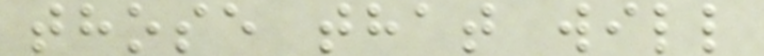those that will
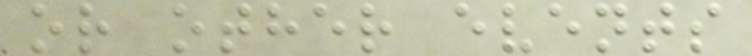or other events
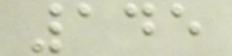145
